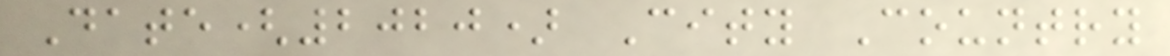Date(2020) City Country
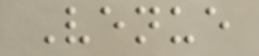Venue
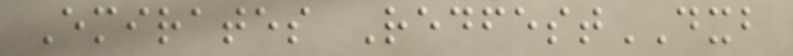Emirates RedfestDXB
